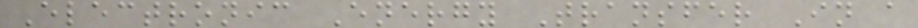Electronic Energy Transfer In a
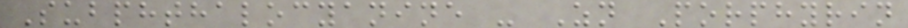Subphthalocyanine - Zn Porphyrin
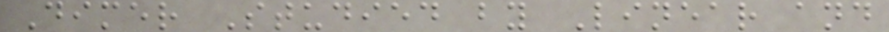Dimer Studied by Linear and
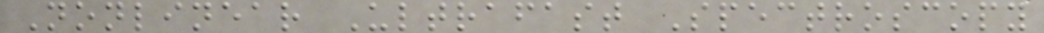Nonlinear Ultrafast Spectroscopy
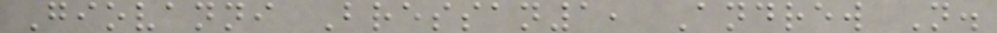Giovanni Bressan1, Andrew N.
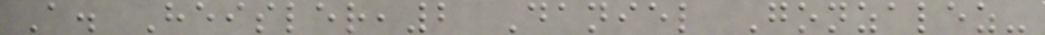A. Heisler,2 Daniel Gonzalez-
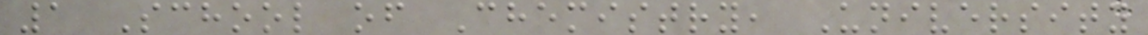1 School of Chemistry, University
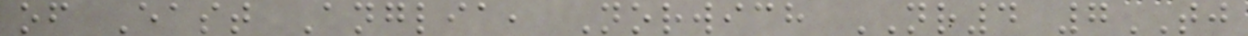of East Anglia, Norwich NR4 7TJ
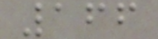166
